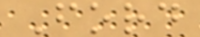Ford
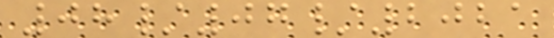08/07/2021
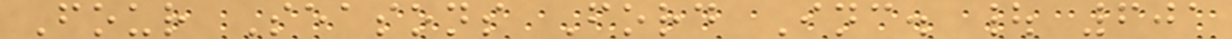Four Seasons Ford Inc. | 601
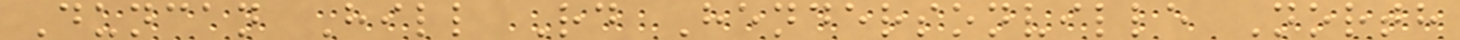Duncan Hill Rd Hendersonville North
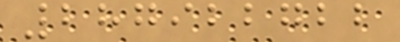287922722
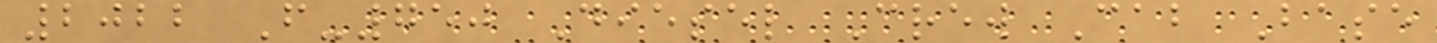2022 F-750 Diesel Crew Cab Base
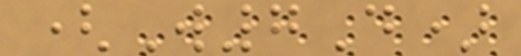(W7D)
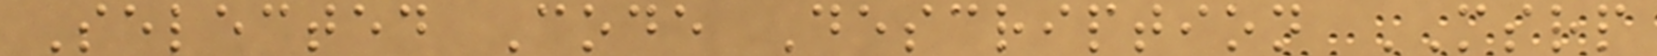Selected Code Description MSRP
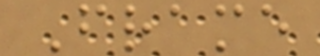Frame
